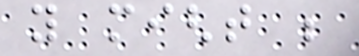you might be
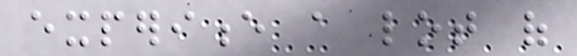experience a lot of
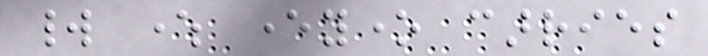world where everyone carries
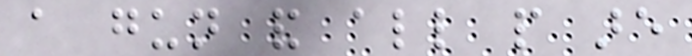a gun and all people are
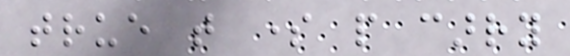true that some people carry
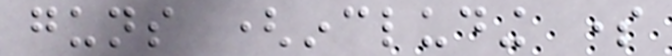guns (including some
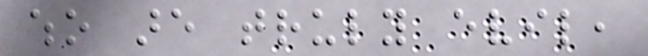who are truly evil,
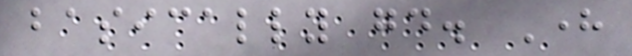basically good. Here
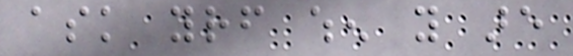ask yourself when you are
